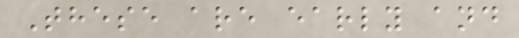These are early and
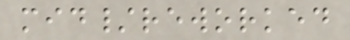mid/reworked
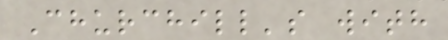Churchill's with
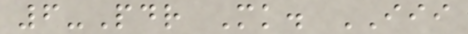6-Pdr Mk. III
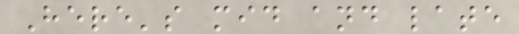Here's mid and late
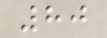80
